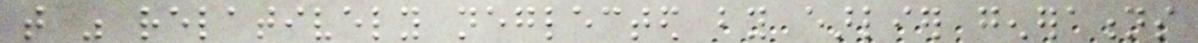that was relatively neglected by earlier generations
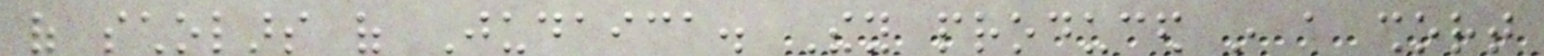of scholars of Judaica. They produced in a short
